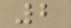2
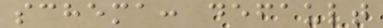schema: default
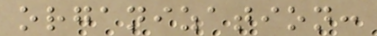organization:
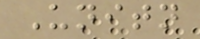Unitn
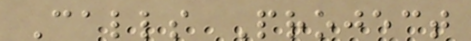Calls Project
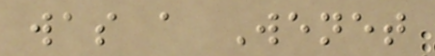was a Wenet
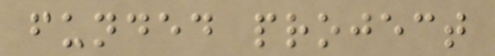funded project
